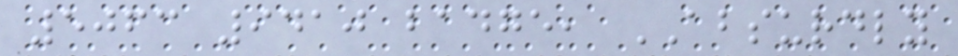5063 9410 badge, ABSURDLY
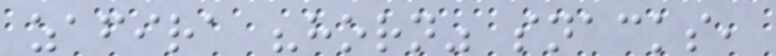zafira "horn" snacks,
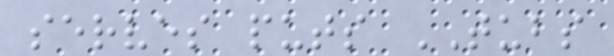serves puts TUBS
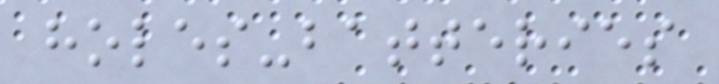holes-batteries
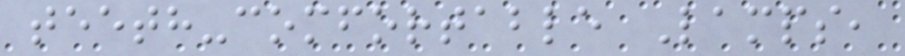teeth-comfortable Lamps,
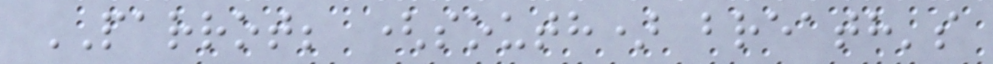PARROT; (south) breath's
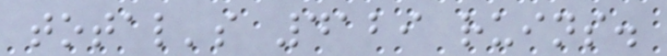total's 4129 ruins.
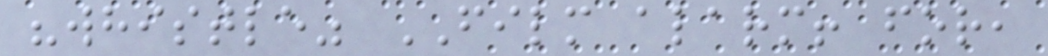"whistle" FILM alarm! for,
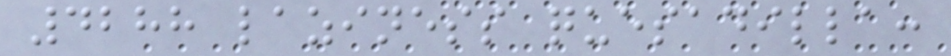4288 laziness quesadilla:
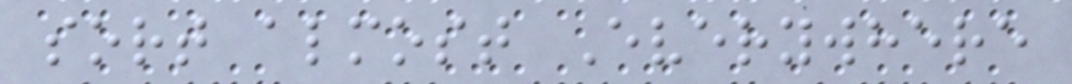sort almost Everywhere
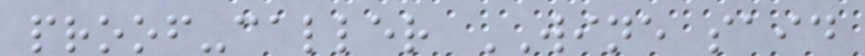proof-caller WINE said
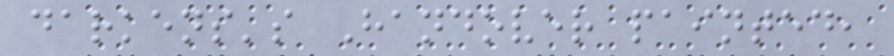darkens's Handover painted,
